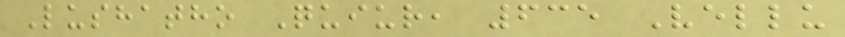Lushatho Quiur, 635 Vellu
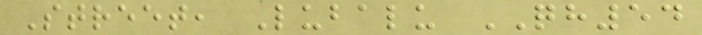Street, Lubalu QH54
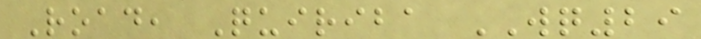Road, Quiriba WQ29
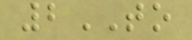2TO
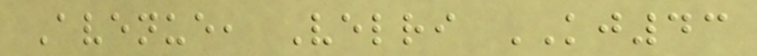Avenue, Velri KJ43
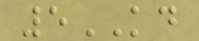5KD
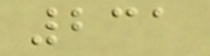231
